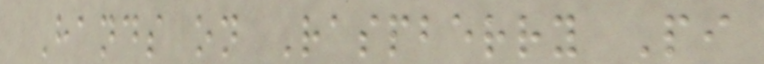Hands on Raspberry Pi
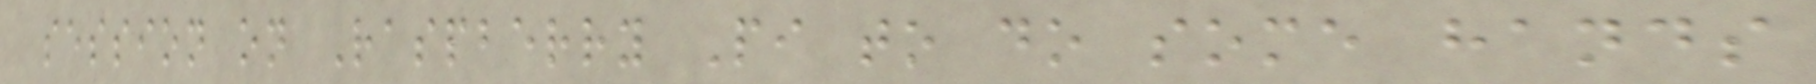session on Raspberry Pi to do some hands
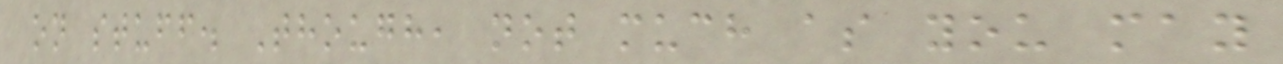on stuff. Though, not much as you may
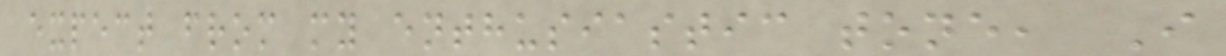expect from my enthusiastic tone, I
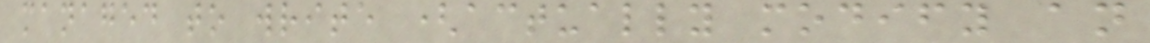managed to write (actually modify an
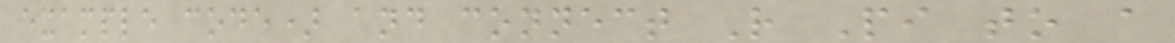example code) and connect R Pi to a
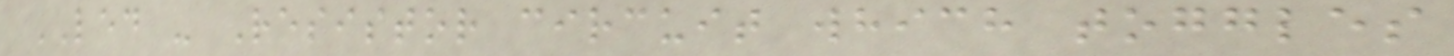LED - Resistor circuit which toggles
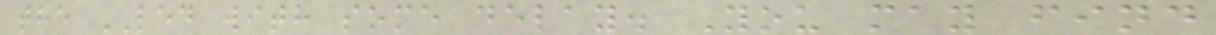the LED with some delay. You may find
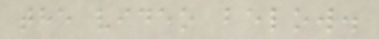the video below.
